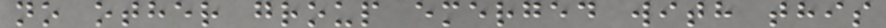no other group emerged with this
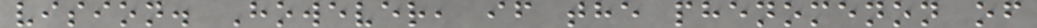vision. However, if the phenomenon of
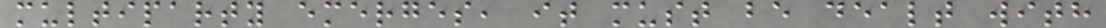multiparty emerges, it must be dealt with
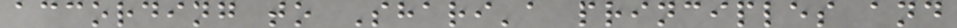according to Shari'a principles and
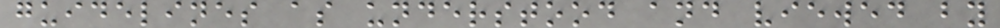guidelines as understood and viewed by
